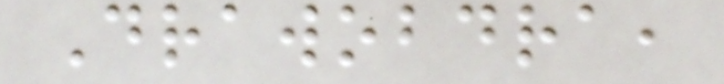Drawobdra,
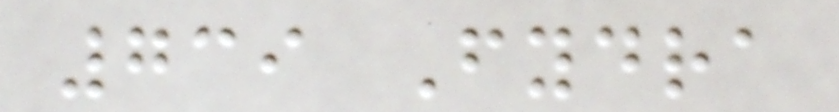739 Fydra
